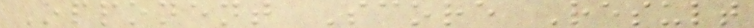Opponent Score Result
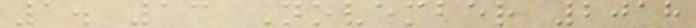1. 13 November 2018
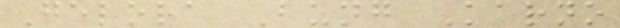Gelora Bung Karno
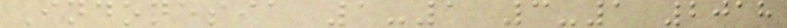Indonesia 1-1 3-1 2018
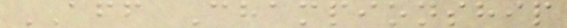AFF Championship
